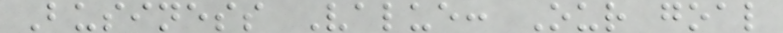Business Value: Our goal
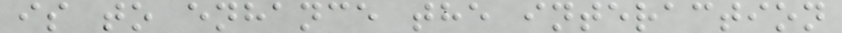is to enhance the interaction
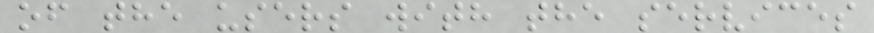of the users with the services
